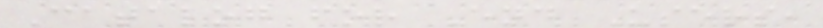Catalog for End Users,
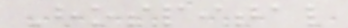Hospital
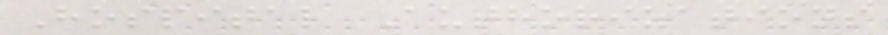Hospital Authorizations
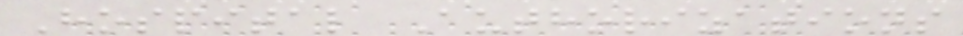Hospital Authorizations
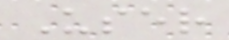User
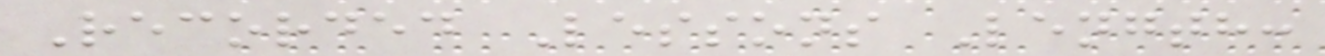Recorded Lessons Length:
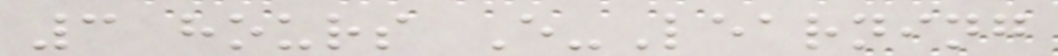3 hours E-Learning
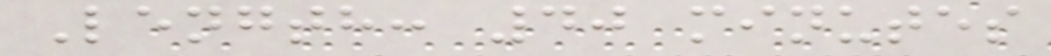Length: 40 minutes
